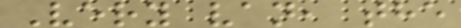Very van, the
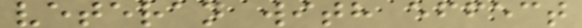veteran with effect
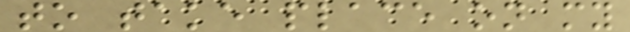to take place on my
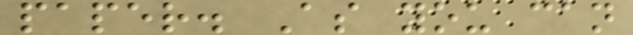paper. As you can
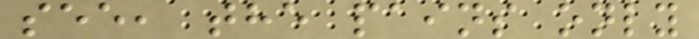see, the pains only
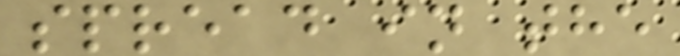spread in the
